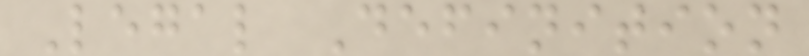Legal Definition
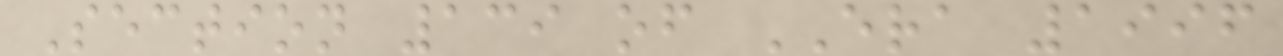Section 139 of ERA 1996
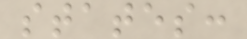states:
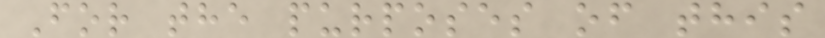For the purposes of this
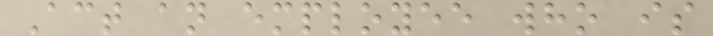Act an employee who is
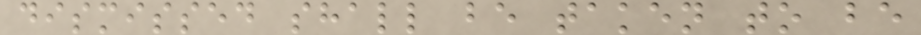dismissed shall be taken to be
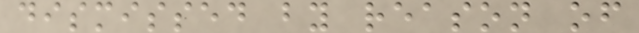dismissed by reason of
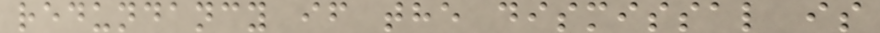redundancy if the dismissal is
